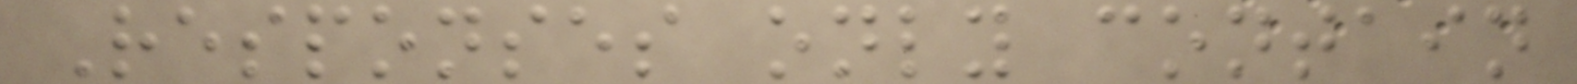Responses only contain
